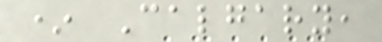* Calgary,
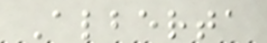Alberta
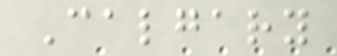Calgary
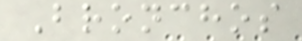Bronchos
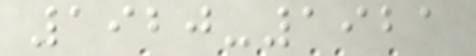1920-1921
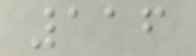116
